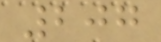207
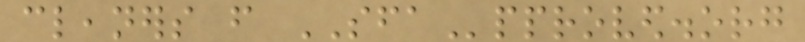cleaners from SFApproved.org
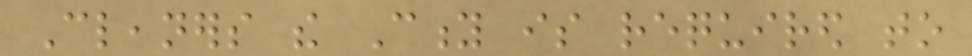Cleaners the City is required to
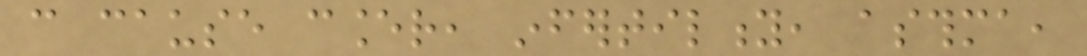can cause cancer, infertility, asthma,
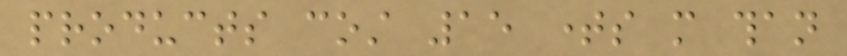products cost 15 times more than
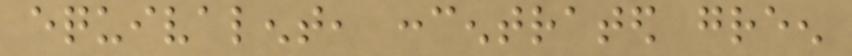equivalent, concentrated green
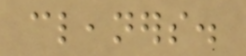cleaners.
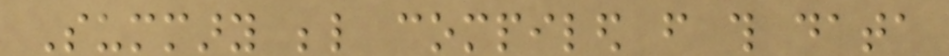Summary below compiled from this data
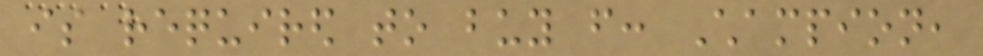is required to buy from: Champion,
